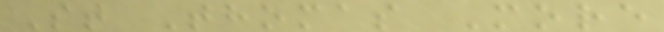St Thomas More
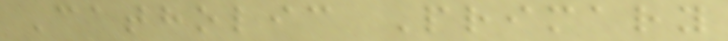Catholic Primary
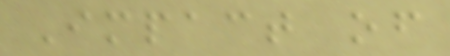Impact of
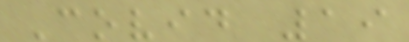Covid 19
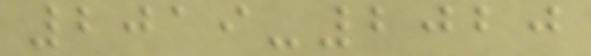2019-2020
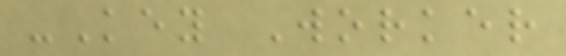-Key Worker
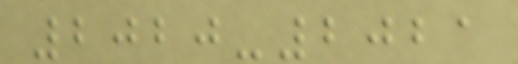2020-2021
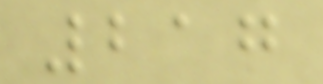217
